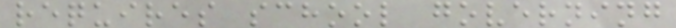requires school governing
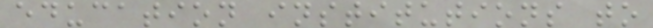education institutions to
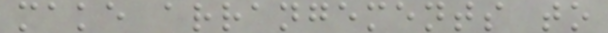make arrangements to
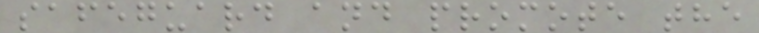safeguard and promote the
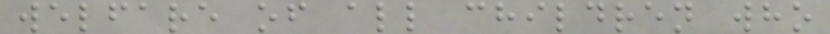welfare of all children who
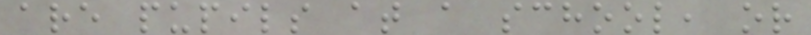are pupils at a school, or
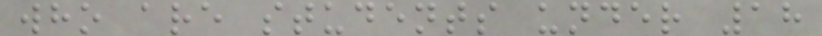who are students under 18
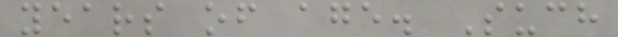years of age. Such
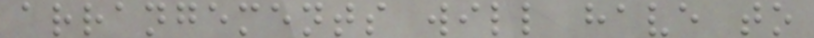arrangements will have to
